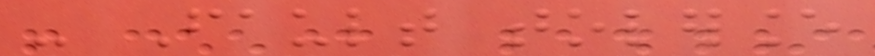- Fault tolerance
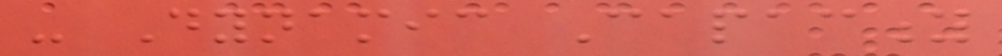- Dynamic Capacity
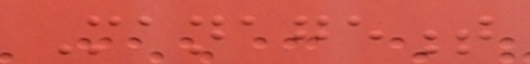Management
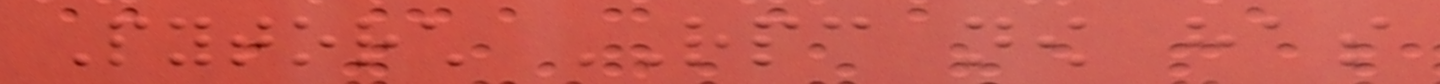Pytorch RPC now has
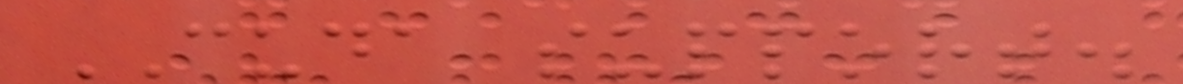CUDA support.
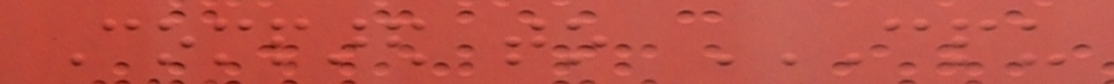Compared to CPU
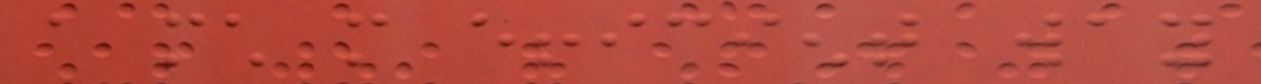a much more efficient way
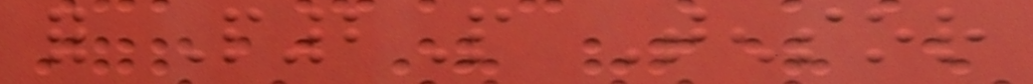for P2P Tensor
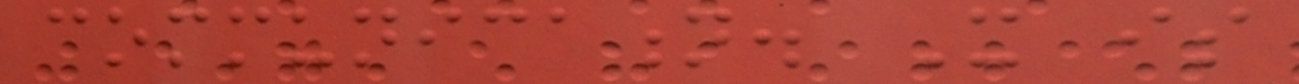communication. It is
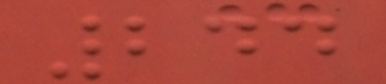244
